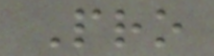Pro
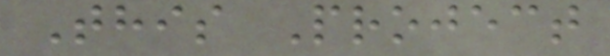This Project
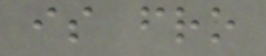is fro
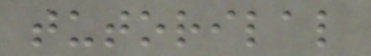tutorilal
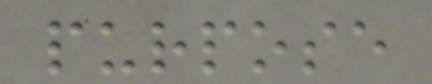purpose
